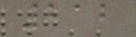212
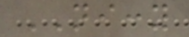NICCY
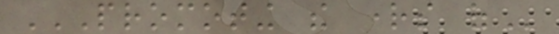PROMOTING THE RIGHTS OF
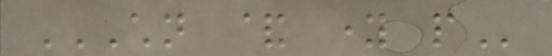CHILDREN & YOUNG PEOPLE
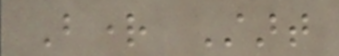Bright Start
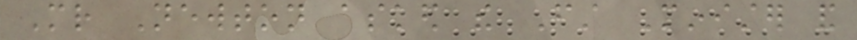Mr Newton asked the First Minister and
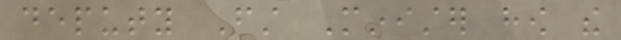deputy First Minister how the
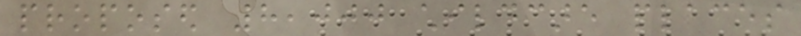proposed 8,000 childcare places
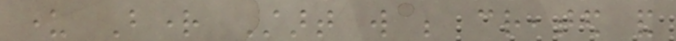under Bright Start will be created and
